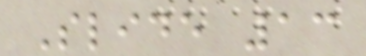Slide 13
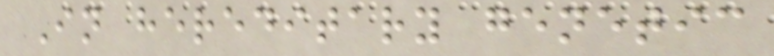In hereditary genetic
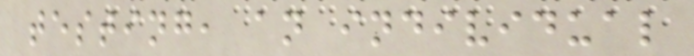testing, an individual
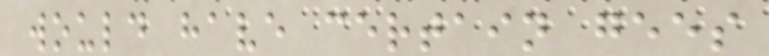would have certain gees
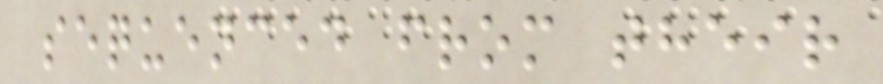sequenced from their
